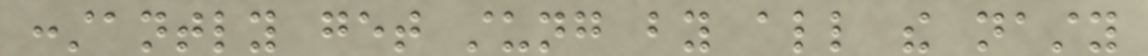constantly get stung by all the nasty
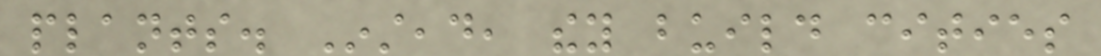plants. Instead, they build cities
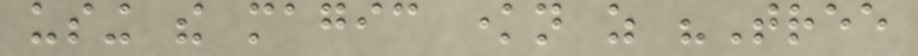using the magic known as "Tree
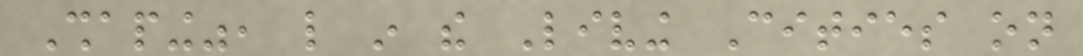Shaping", like in the Living Cities on
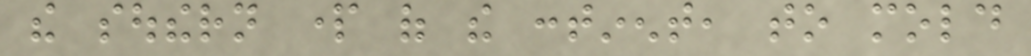the southern part of the continent, to mold
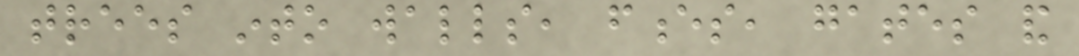trees into walls, fences, gates and
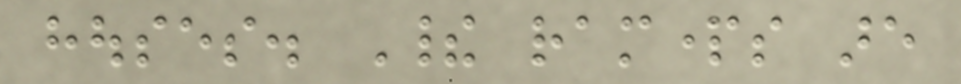houses. Their ramparts are
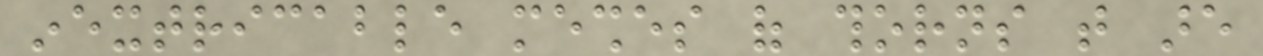inextricable meshes of thorns that are
